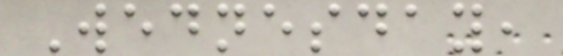Wednesday,
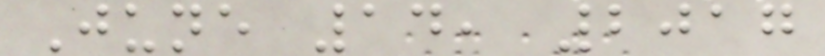June 14, 2017
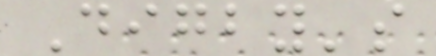Digby's
